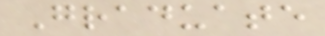Graduate
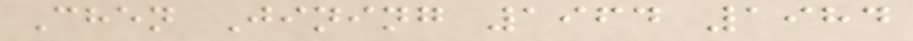Chen Jining 1964 1984
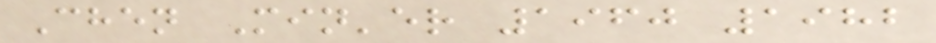Chen Min'er 1960 1982
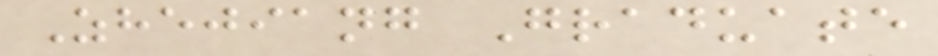Zhejiang Graduate
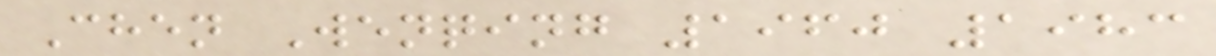Chen Wenqing 1960 1983
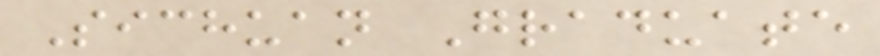Sichuan Graduate
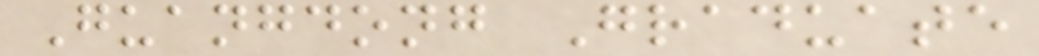Guangdong Graduate
